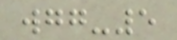wgg-5
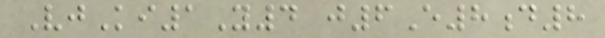VjKi1Y4 j6E8d8
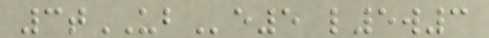3tUBe5 l5w3
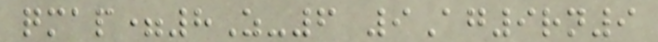qmap=8Z-6 9Ag9rn9
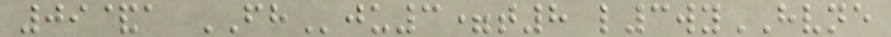09&a FHju3=t8 l3wyHVNE
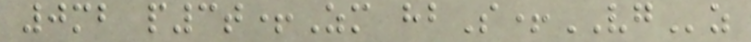0mb p3t+Zm hbS+VGz
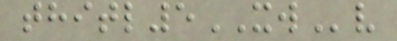thitl5XWv
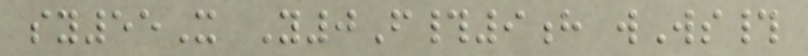sy55X Y0F#9h wWs#
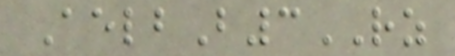AelbB3RZ
